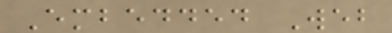Embedded Web
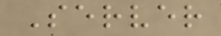Server
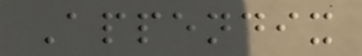Appendix
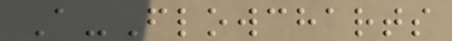A-Flowcharts
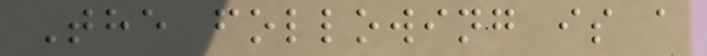The following is a
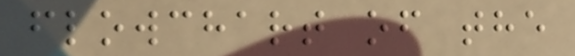flowchart of the
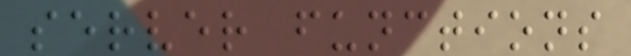server functions
